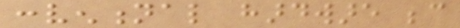conventional hardware because
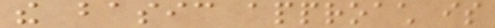the basic approach is
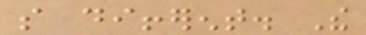so different. The
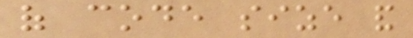of code size and
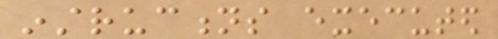instructions executed
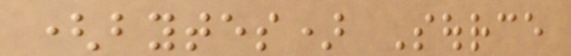(bytes) Source
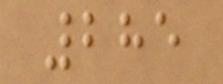285
